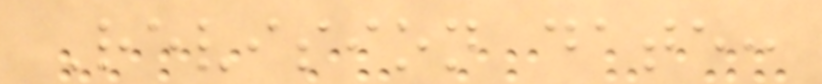Revision date:
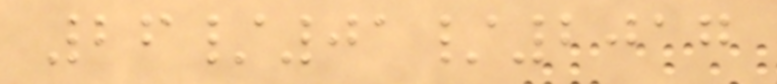26/01/2017
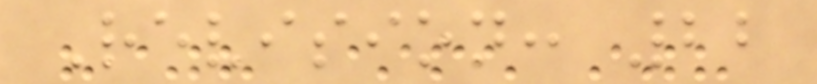Revision: 22
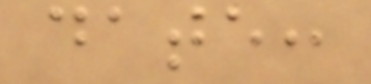date:
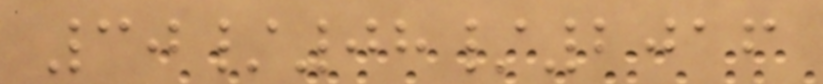30/08/2016
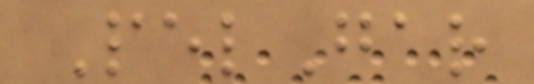PelGar
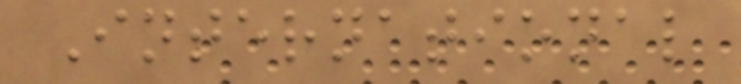International
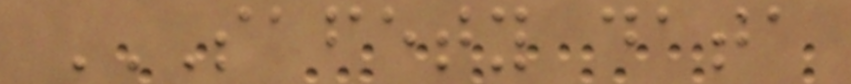SAFETY DATA
